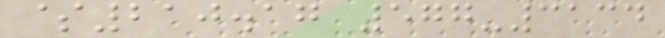$210.17 577-3134
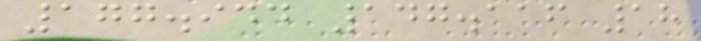177.944 147.116 18
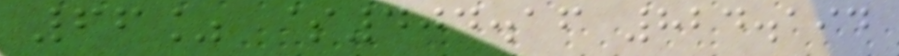66% $404.16 824.194
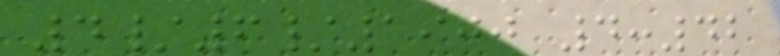4/6/1900 4:42
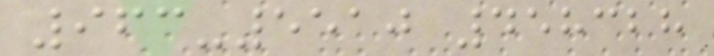963-5510 458328
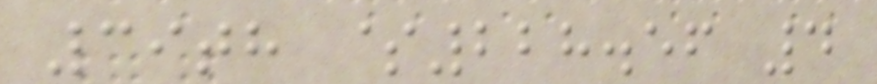39th $228.56 4
